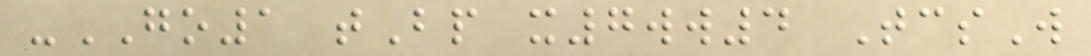-GO1 tBp x7ww4 TcsW
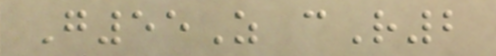G55Z cR2
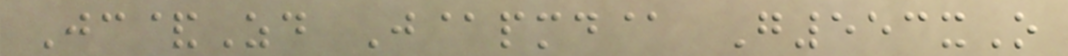Jc&Zd J@pmd@ G553xO
